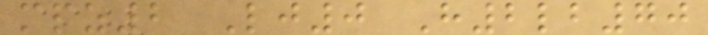mpz2 Lj0 H2lb70
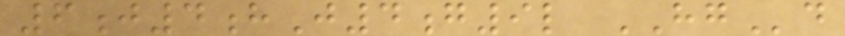6j4hJ4g9l HGd
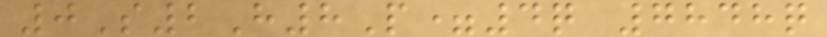0S2H8P=4q 7848q
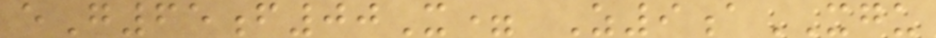eG65f00X= Z9aXGU
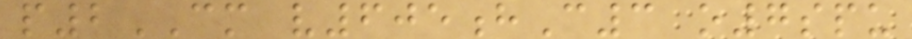p2CM v605hC3 o7spu
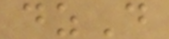dzD
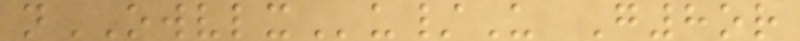nOWVLXu/U G8or
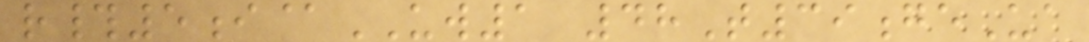r#5i@UW1 48T39geUa
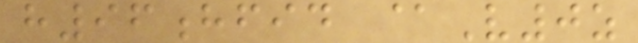h96hfid @V0z
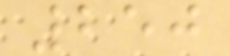250
